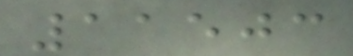11503
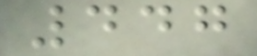447
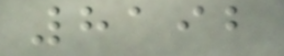8192
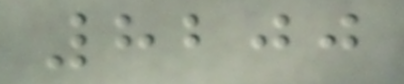8200
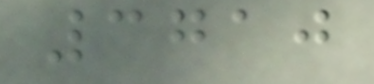3710
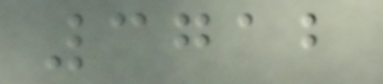3712
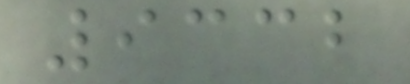9332
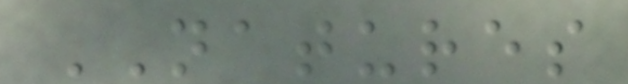NATURES
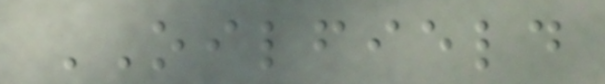OILFIELD
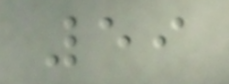59
